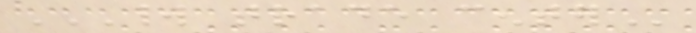WORLD TRADE CENTER
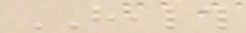HEALTH
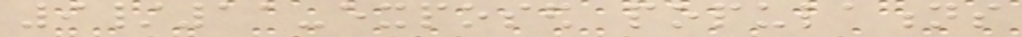9/11-exposed populations
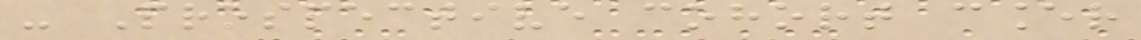- Prospective cohort cancer
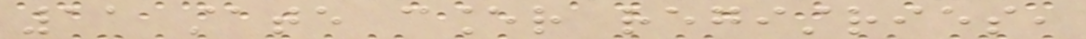11 state cancer registries,
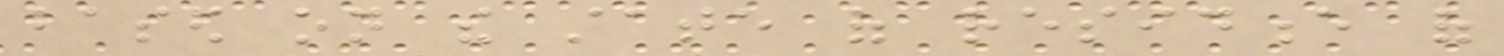based on the state of residence of
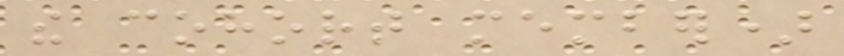the cohort member)
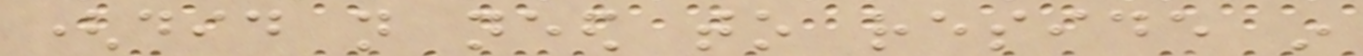(did not need to reside in
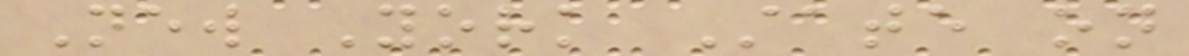New York State on
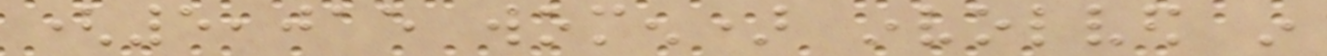(5,015 women) involved in
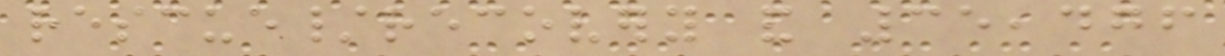rescue/recovery and 35,476
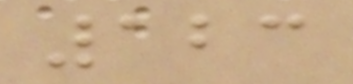123
